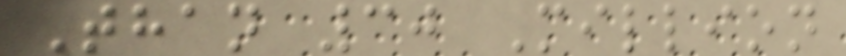Than 30 Million
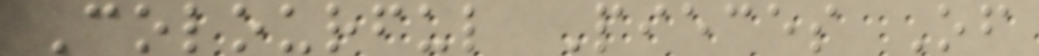Colourful Pieces Of
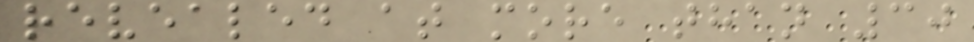revealed at more than 30
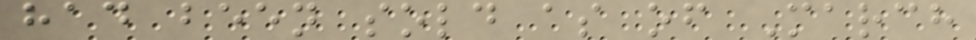had been sold as of March
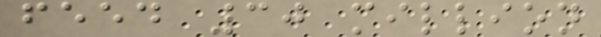feed 30 million
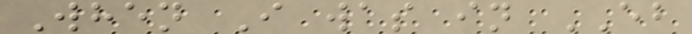When I was in EB
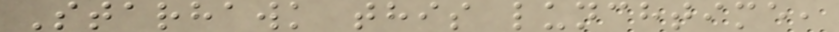Starhawk this lunchtime,
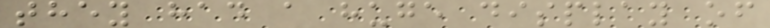they had a huge display of
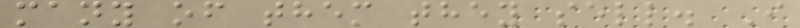many of them they sell. I
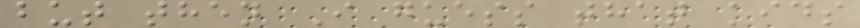but then I guess that kids
